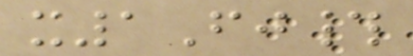x1Fj#
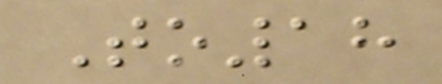To18
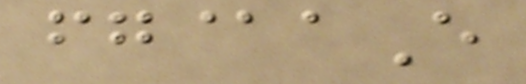fg@aE
